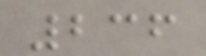236
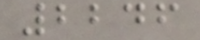2246
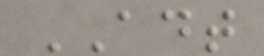ADT
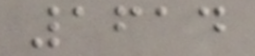1614
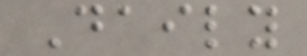Daily
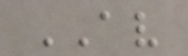AV
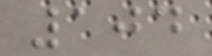104
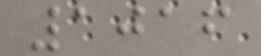1016
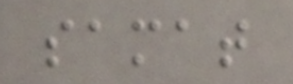samat
